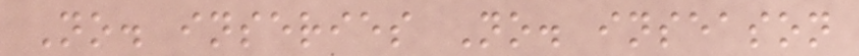No. inseries No. inseason
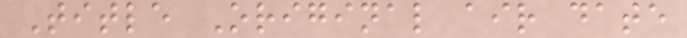Title Original air date
